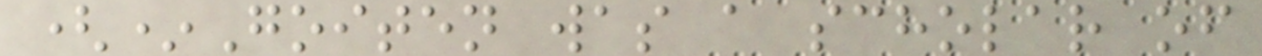(*Goiten was a scholar of
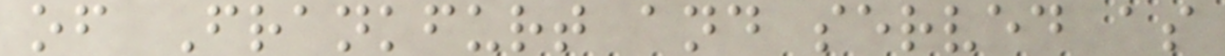of Frankfurt and served as
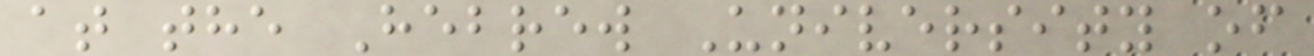at the Hebrew University of
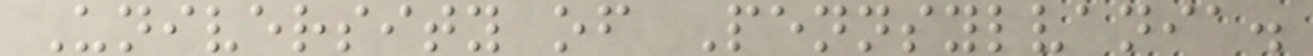University of Pennsylvania.
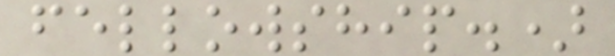fellowship.)
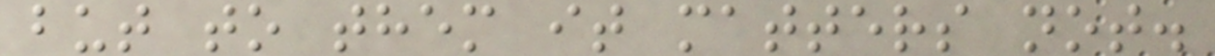but to them it matters not.
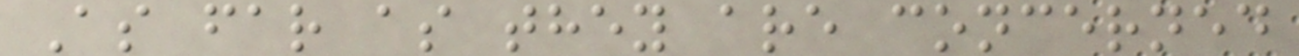As far as they are concerned
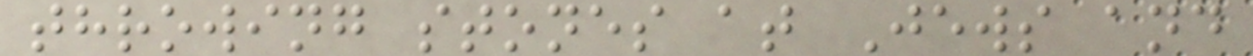throwing stones at Jews and
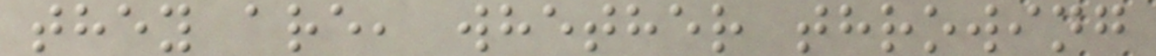they are, whether throwing
